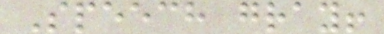Speech gray!
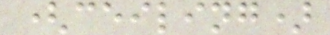(ceiling)
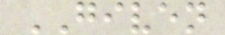GIVEN
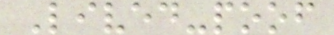Lived-poof
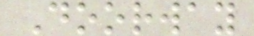Doorway
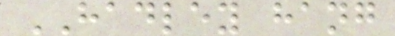HADLEY hang
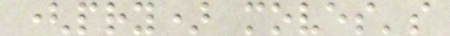(pry) moves's
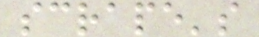scrape's
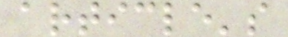article's
